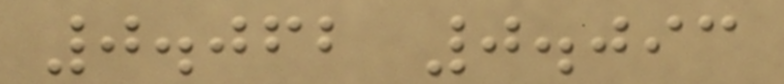0.062 0.093
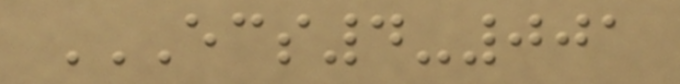ECS4-001
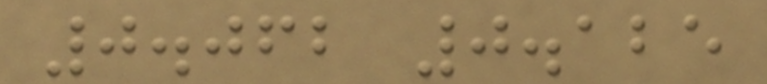0.062 0.125
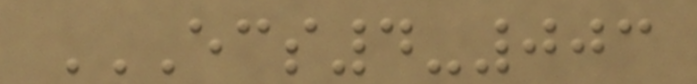ECS4-003
